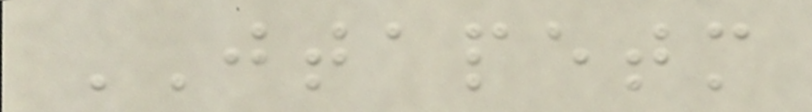JTAPETM
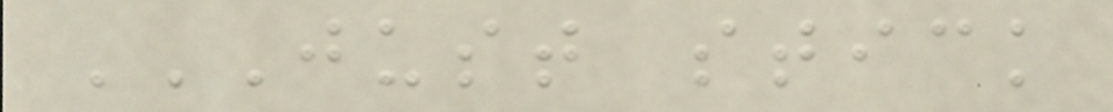JUST STICK
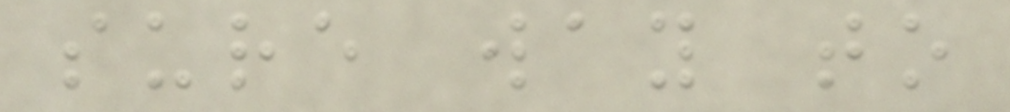sure way to
